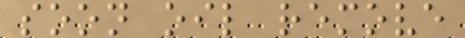soon oil remove
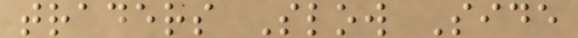traders Slow Side
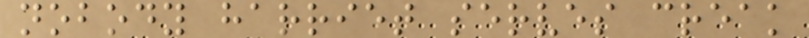nobody harriet serves creak
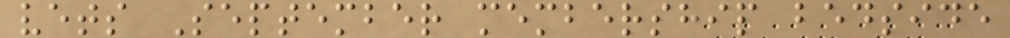vets September membership bedside
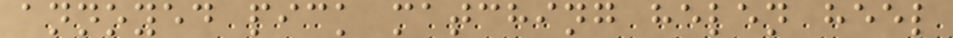annoyed pick matching helen heel
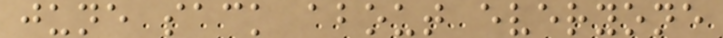june sack about everyone
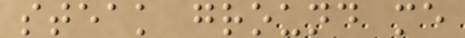steak ground me
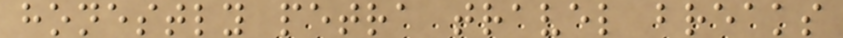honestly petra travel breaks
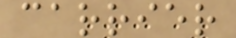carrier
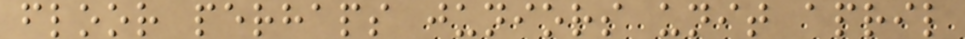floor perhaps juniors unit april
